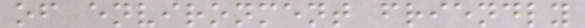of environment friendly
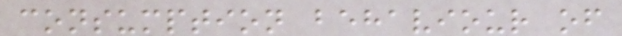consumption behaviour of
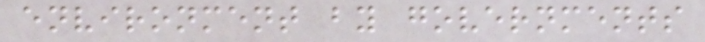environment by governments
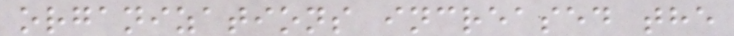organizations increased the
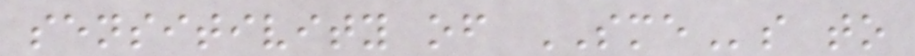sensitivity of SMEs to
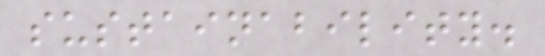sustainability.
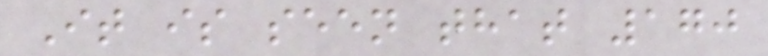It is seen that 170
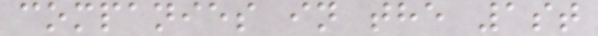companies in the 1st
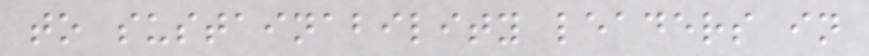to sustainability leaders in
